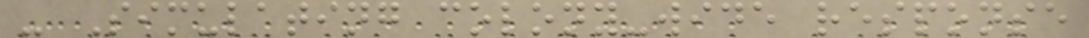- Simulating colony-wide response
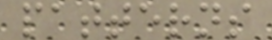patterns
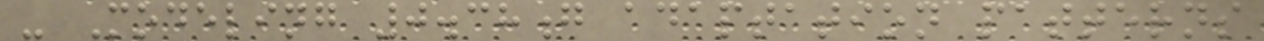- Modeling 0.38g adaptation patterns
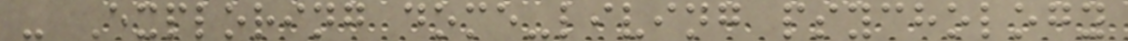- Exploring dome-living psychology
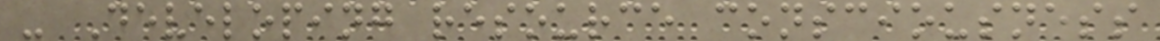- Developing resource consciousness
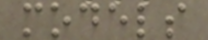models
